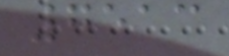7513
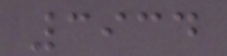3934
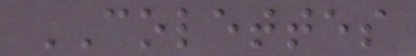COLETTES
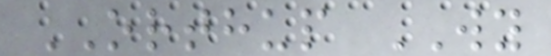ORTHUP WY
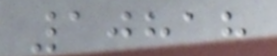10818
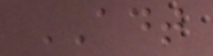ADT
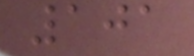101
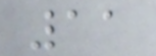11
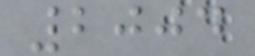2004
